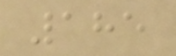185
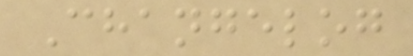Changelog
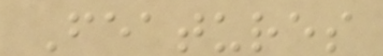Features
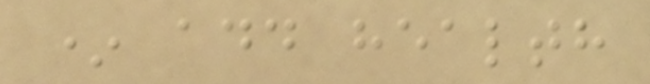* add health
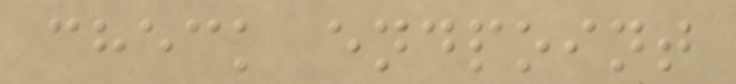check endpoint
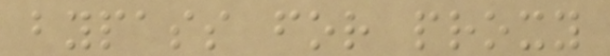bypass for proxy
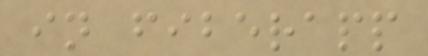in fiberapp
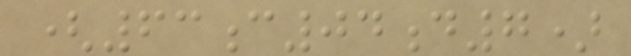(63c04d7)
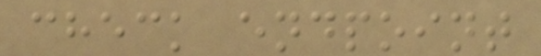check endpoint
